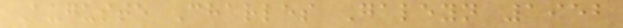Auguste Charles Galeyn 1952
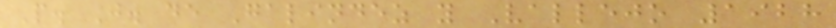P. J. de Galindez y Vallejo 1928
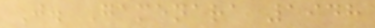J. Gamenara 1948
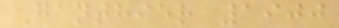Ganthier 1900
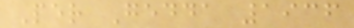Per Gedda 1936
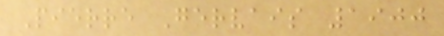Pierre Gervais 1900
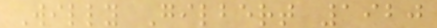Willy Gilbert 1920
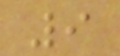9
